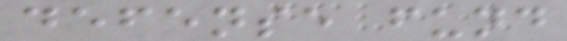defense fund
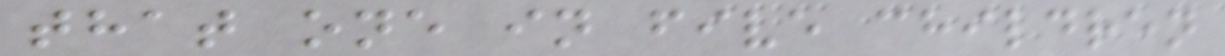that one in five children
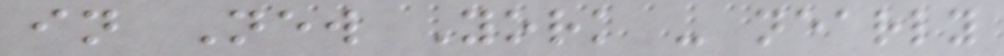in New York - nearly
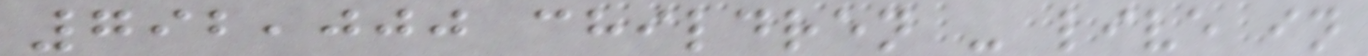792,000 children - live in
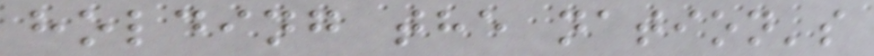holding the nation's
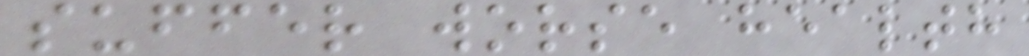suffer worse health
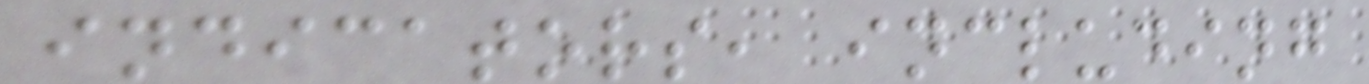indicators, including
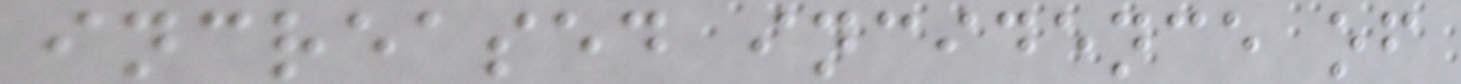increased incidence of
